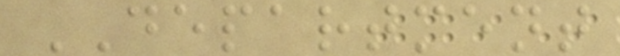DEPARTMENT
